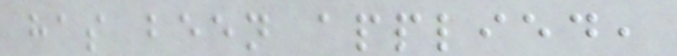has been applied,
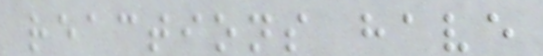reactions have
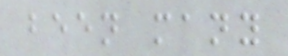been many
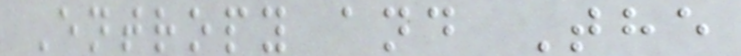Entropy and The
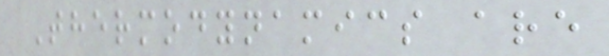Thermodynamics are
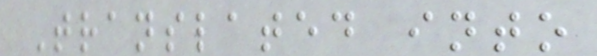Translated into
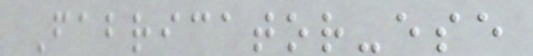Fabricator-ese
